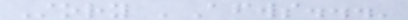Story 'Afterwards...'
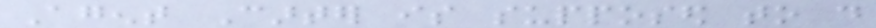Agent Carter is supposed to do
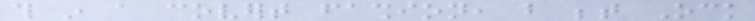this in a covert fashion, but between Ock
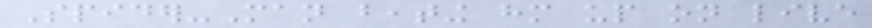Spider-Man beating him up on live
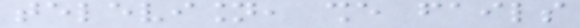television, she fails
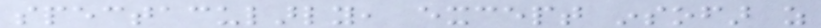spectacularly, except insofar as
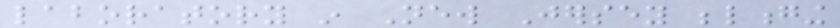laboratory in New Jersey belonging
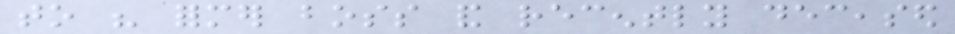to his former boss and recently deceased
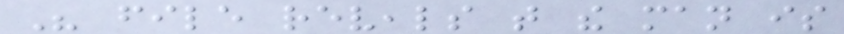His file reveals that the man is
